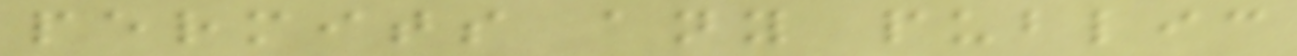permits any public
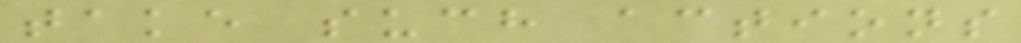take such actions
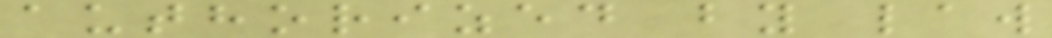authorized by law
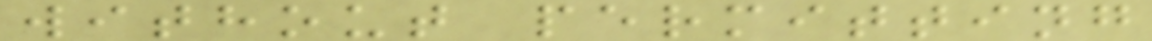without permitting
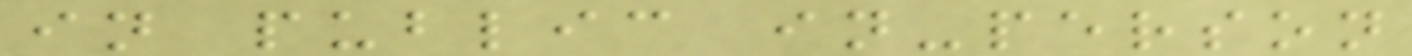in public in-person
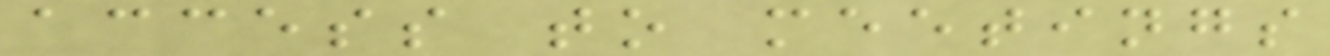access to meetings
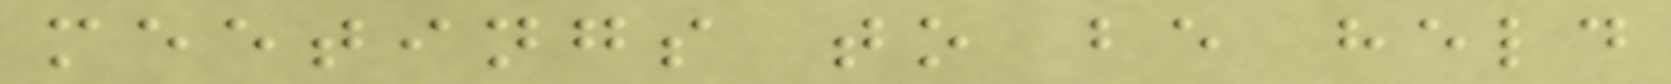meetings to be held
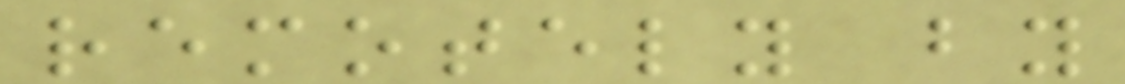remotely by
